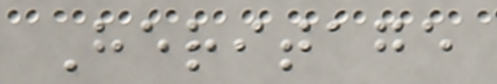Heritage
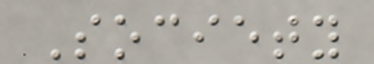Society
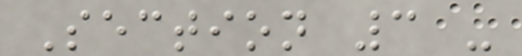Section 3 -
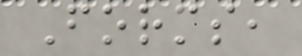Forms,
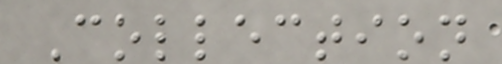Collection
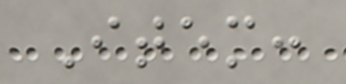Item:
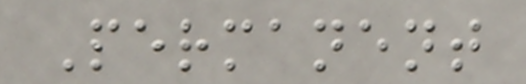Permanent
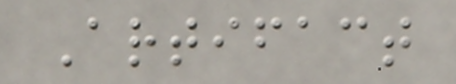Artifact
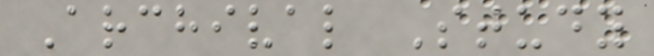Archival Study
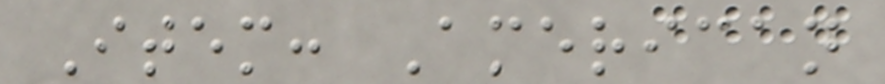Item: American
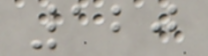120
